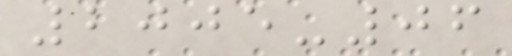2005-06
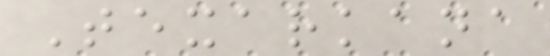Texarkana
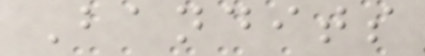Bandits
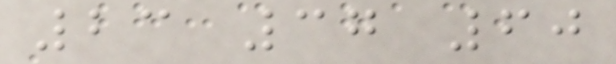23 37 60
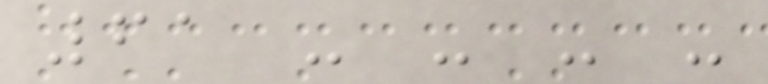61 - - - -
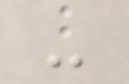-
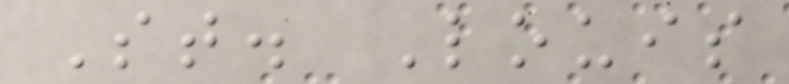St. Louis
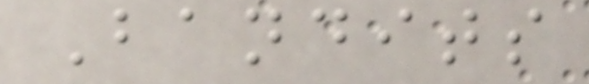Bandits
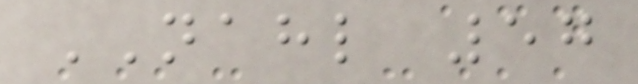NAHL 57
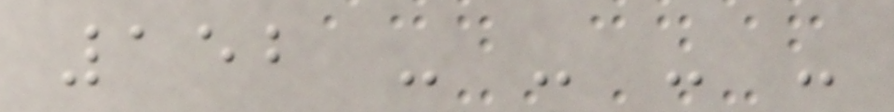152 - - - -
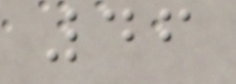46
